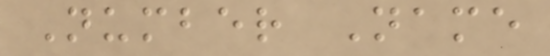Number Name
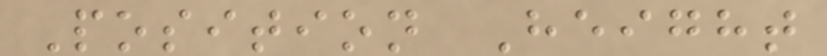Position Height
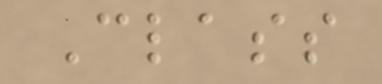Class
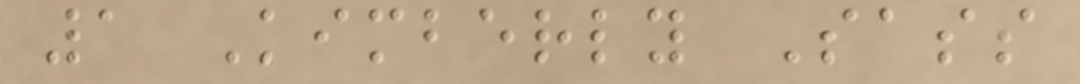1 Kimberly Sass
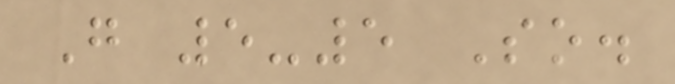G 5-5 So.
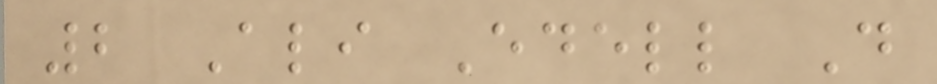2 Ali Edell D
